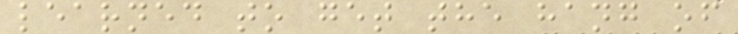learned to get the hang of
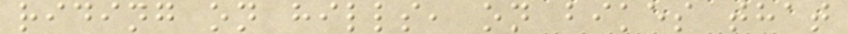riding on hills, on bikes that
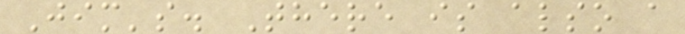Jim's. There is also a
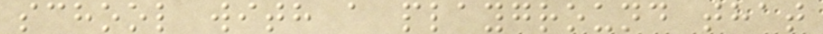school with a playground that
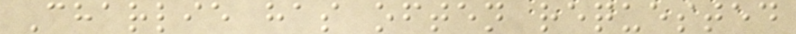Charlie has often requested
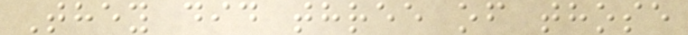They did three of those
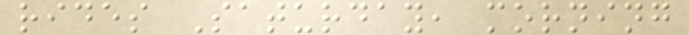rides Saturday, morning
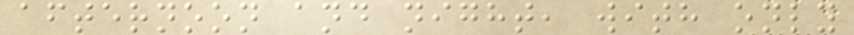afternoon and night, with only
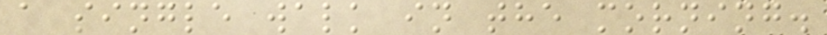a single walk in the morning.
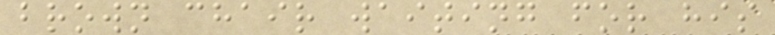brown chair waiting for his
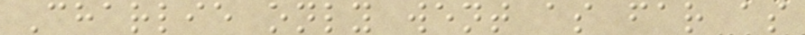Charlie only went as far as
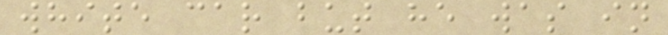white car but he was in
